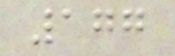177
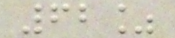62%
